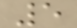5
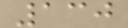130
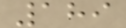189
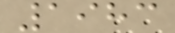1983
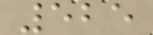525
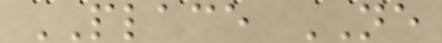PLACE NE
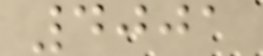4001
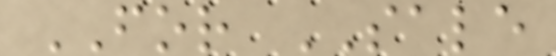FOR SALE
